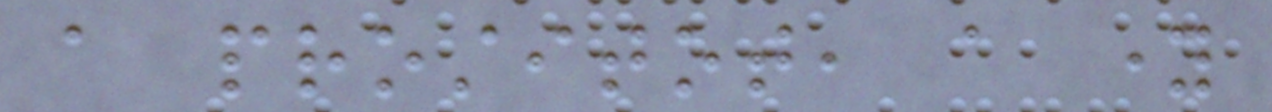a prostitot, a young
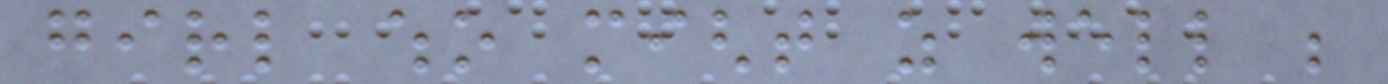girl who might as well be
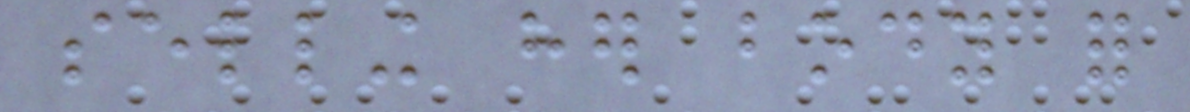selling her body for
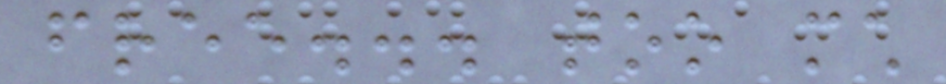free... too much
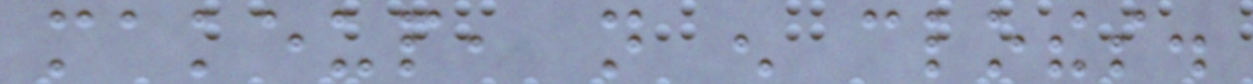makeup, not enough clothes.
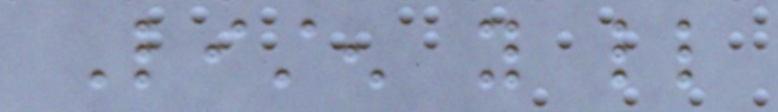Listen you little
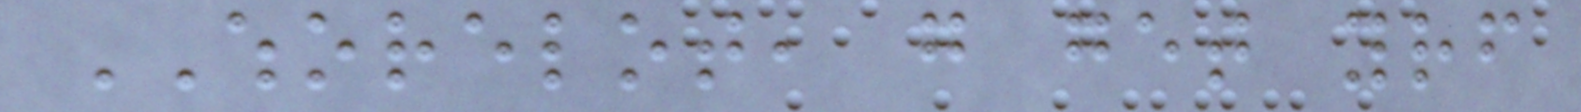WHORELOT, go get yourself
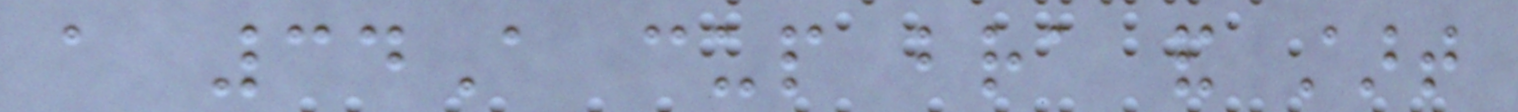a 34A cup bra and start
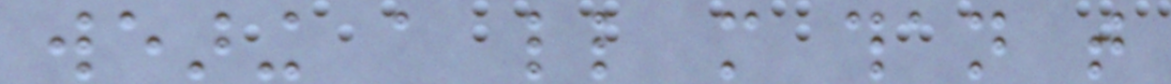wearing a little more than that
